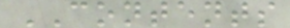CONTENTS
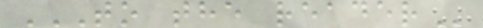TO THE READER
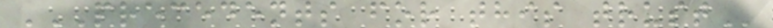PRECEDENTS FOR THIS TRUST
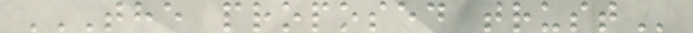THE PROPOSED TRUST
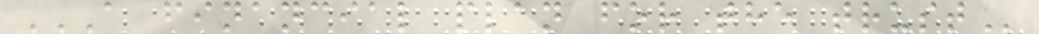A FINANCIAL PLAN FOR THE TRUST
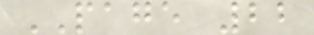PAGE 22
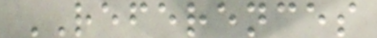REFERENCES
